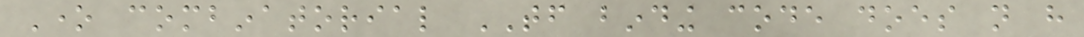One combinatorial TF binding code does not have
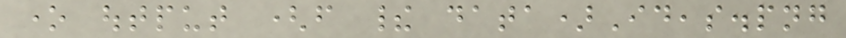one output (from their data)Ideas.png
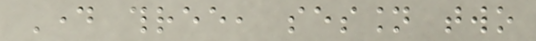Day three, session two
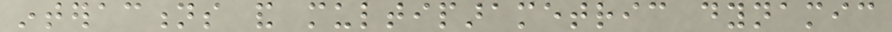interactions and multiparametric dynamic
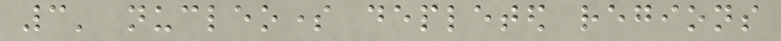3' nucleosome depleted regions
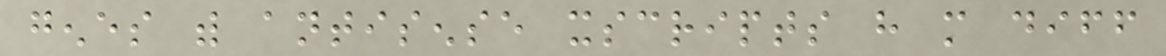genes with antisense xscripts have more diff
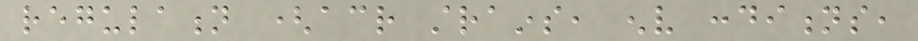regulation (across strains, env conditions,
